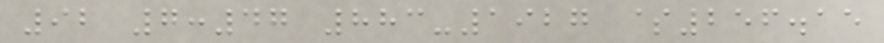92 7:47 883-1927 $256.15
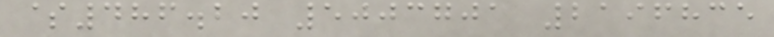$486.20 5003701 2196835
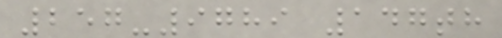257-9789 147th
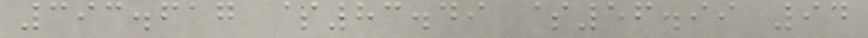393.617 $83.49 $56.99 94
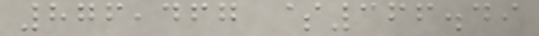876,467 $366.49
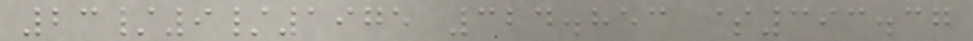23/9/1975 324.853 $393.37
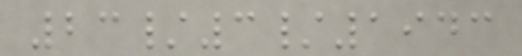23/3/1943
